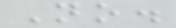No.
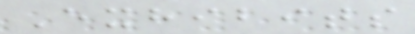Exhibits
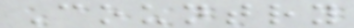Country
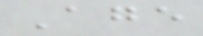Age
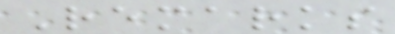Remarks
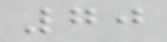70
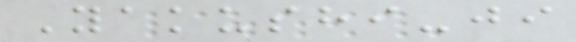Yakushi-ji
